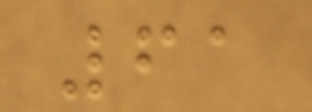61
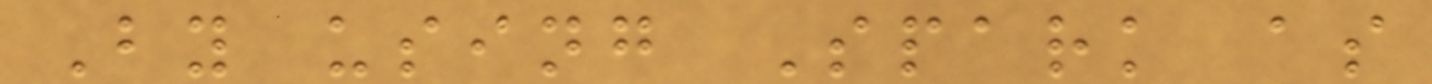By using Spark as
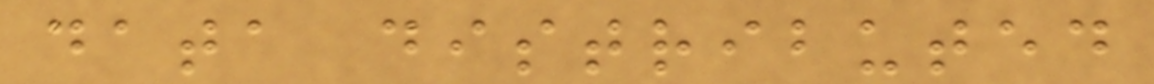data distributed
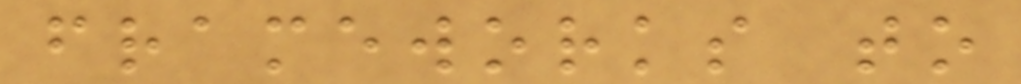frameworks to
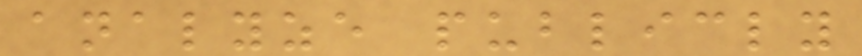analyze publicly
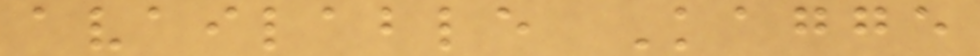available Kagge
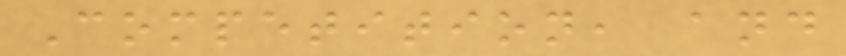Competition, and
